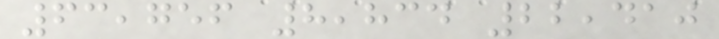63,756 8,834 22,410
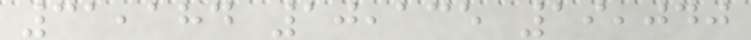31,184 10,135 19,040
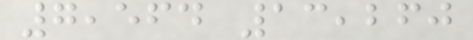7,564 13,260
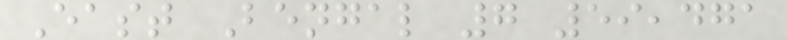East Bengal 7 59,471
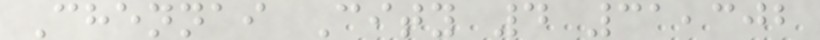Chennai City 4 31,302
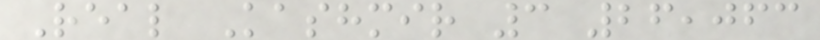Real Kashmir 3 26,063
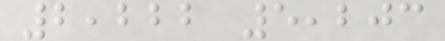2,222 5,203
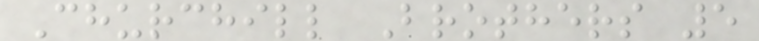Churchill Brothers 5
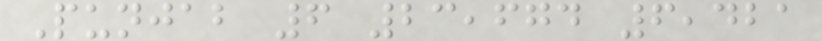Punjab 6 23,674 6,421
